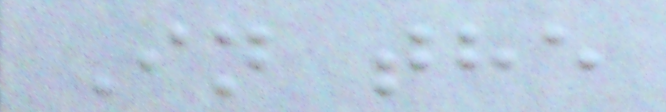In the
